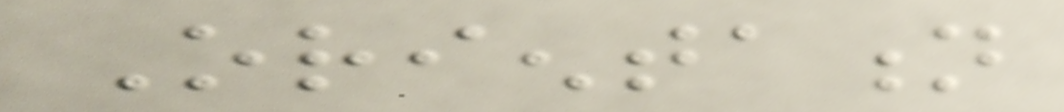Orientation
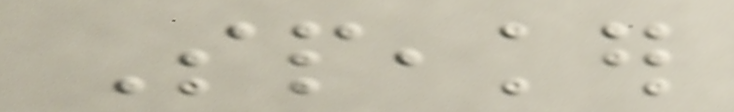Speaker
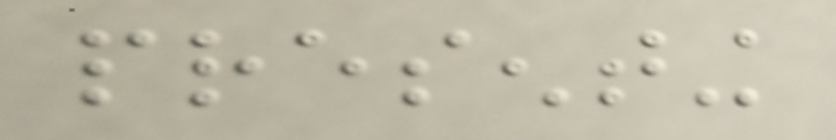presenting
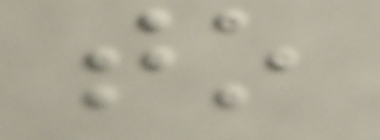to
